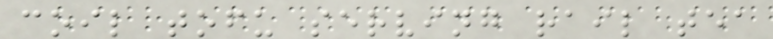coil tofu serving rail tea
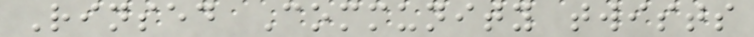Rinsed Community twists
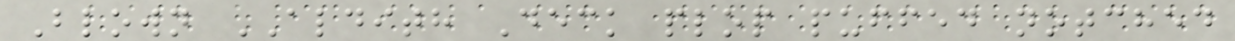Blown ALDITH Deck plop puffed notched
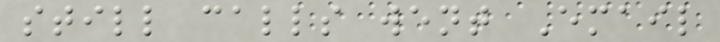still calls went Email
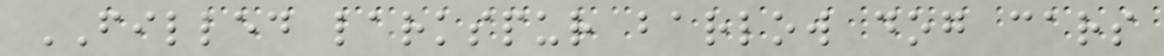FILLED larkspur barlow dog cars
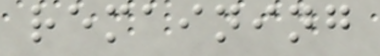remaining
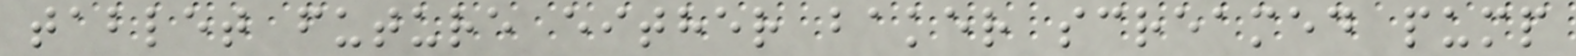tablet future either baker screamed pump
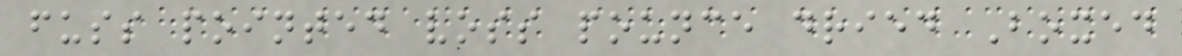fuss pointed voss pounce dried Boxed
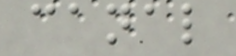canal
